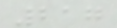217
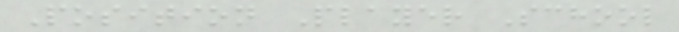Position Player School
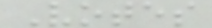Votes
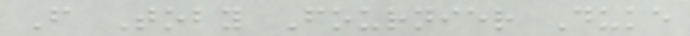F Toby Fournier Duke
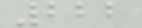222
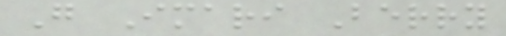G Imari Berry
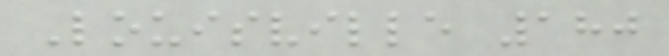Louisville 180
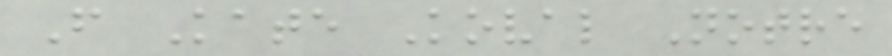F Kate Koval Notre
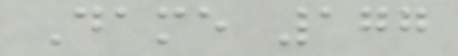Dame 177
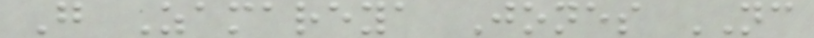G Zamareya Jones NC
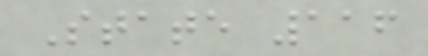State 116
